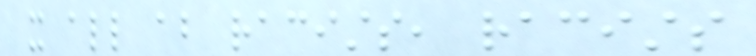it all about racists, racists
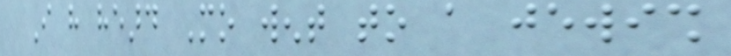I have heard Mo went to a jewish
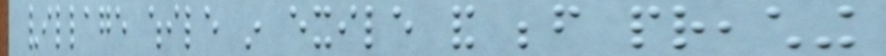village while in exile and before preaching
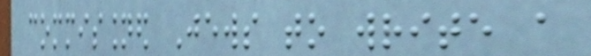commissioned Jews to write a
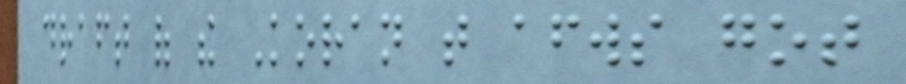draft of the Koran that afterwards got
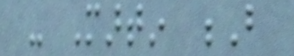- Martin B
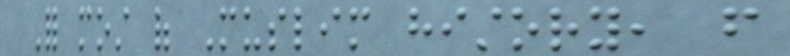For most of Muslim history, from
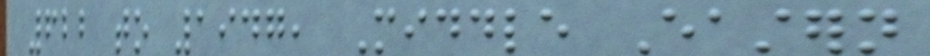622 to 1947, Middle Eastern
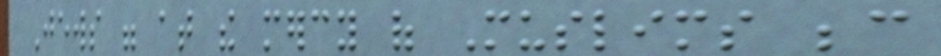Jews were at the mercy of Muslims because
